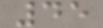45
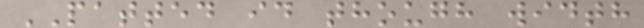PATTED id though width
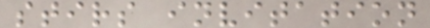stirs invitation
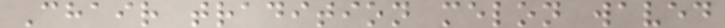Chair tradition melon waved
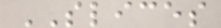SLICES
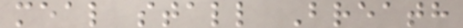meal stall Breath
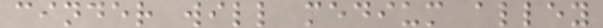cinder will medium alley
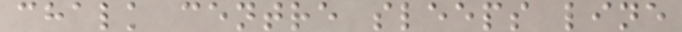chalk centre sleeps line
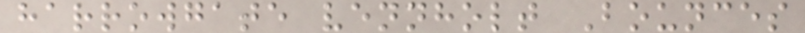harrowgate vennholt Bounces
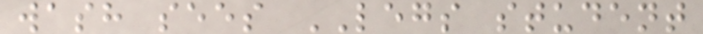wash sees LEGS student
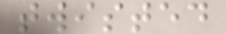twisted
